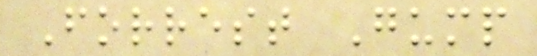Forrest Gump
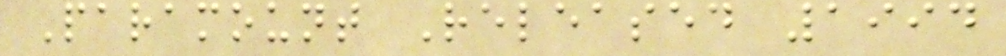Paramount Released 1994
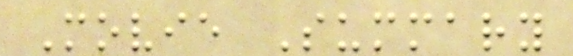Movie Summary
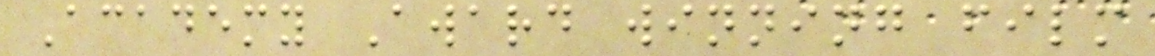Academy Award winning film
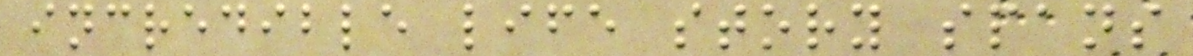incredible life story spans
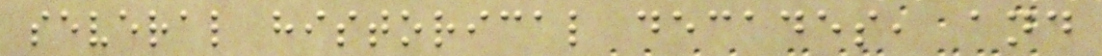several historical decades, and
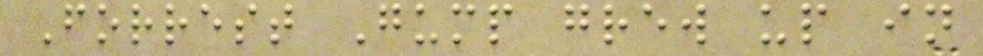Forrest Gump grew up in
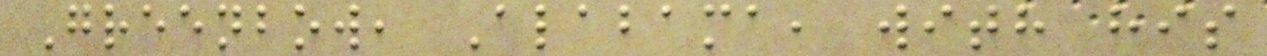Greenbow, Alabama, with his
